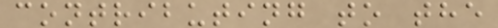contributing to the
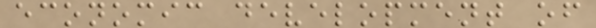economic development of
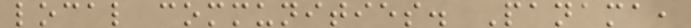local communities. Panama,
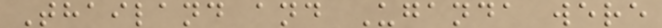Thailand and Uganda were
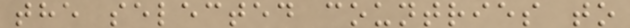the selected countries to
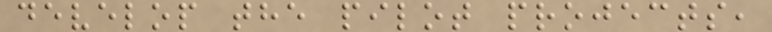develop the pilot projects,
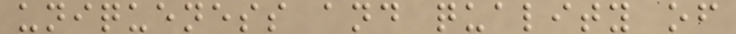uniqueness and quality of
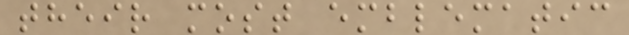their most emblematic
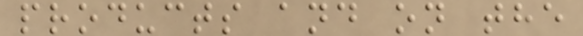products and on the
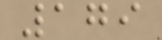179
